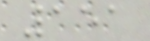151
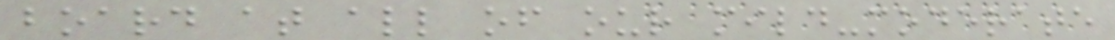board at all of our mild-moderate
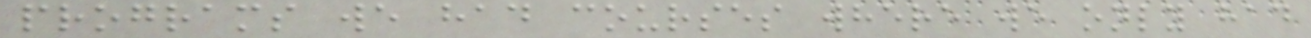programs we had courses where we only had
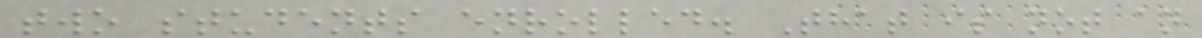two students enrolled. That is not an
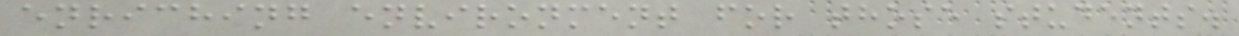enriching environment for those students.
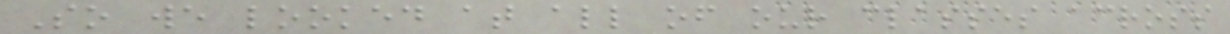So we looked at all of our classes across
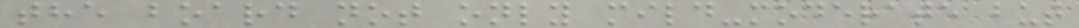the board not only mild-moderate but
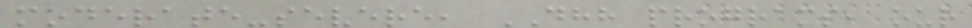moderate-severe, DHH programs, our
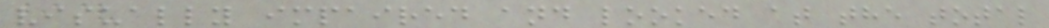visually impaired and looked at the total
